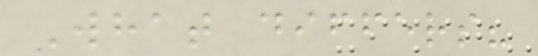What differs?
